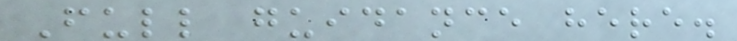Full guidance here.
